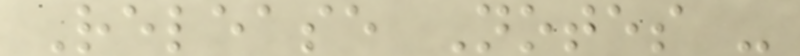Release Notes -
